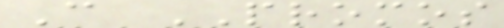C PROMOS
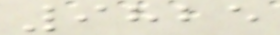9825
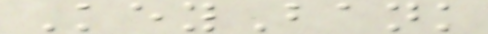KeyBank
